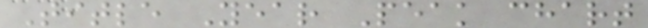Title Year Peak chart
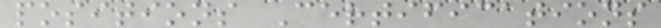positions Certifications
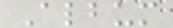Album
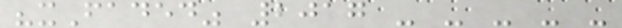"xFaded" 2017 - - - - -
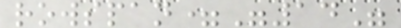rowspan="14"
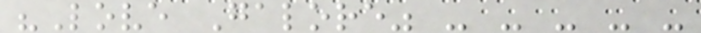"Love Galore" - - - - -
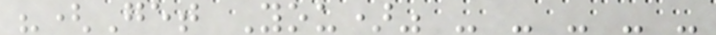"(Get You)" - - - - -
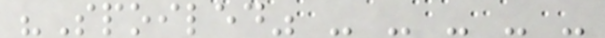"Spoiled" - - - - -
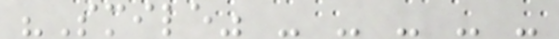"Smile" - - - - -
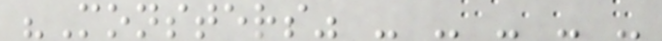"Monsters" - - - - -
